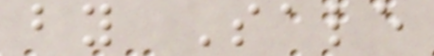by Sale
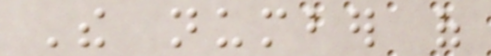The number of
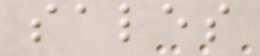sales
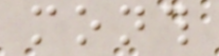month
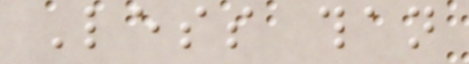Less than
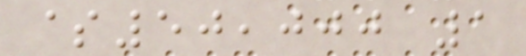$50,000 1
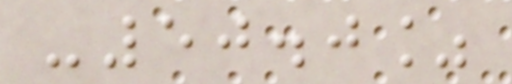-50.0%
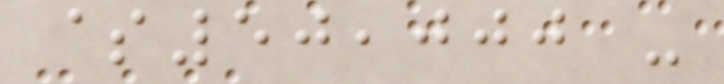$50,000 -
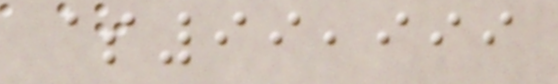$99,999
